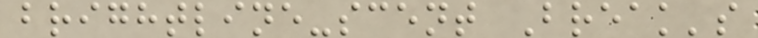brightline-scent Break's
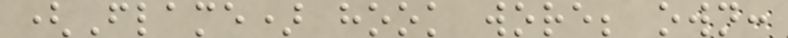(Flame) hook wore; own:
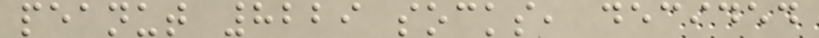peanut 8229 socks, decided
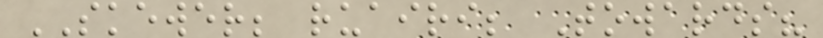SKEWER; ruairi; Towards?
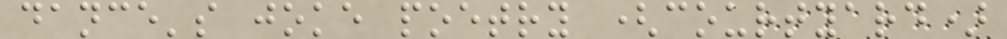dance's joke poetry (courtyard)
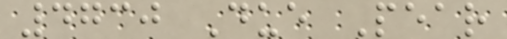4730 Due Pear
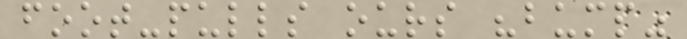foot-pulls ours "bump"
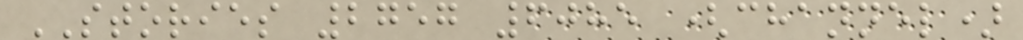STORIES 2757 6085 (channel)
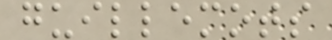guillemots
